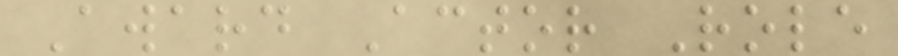Award Actor Role
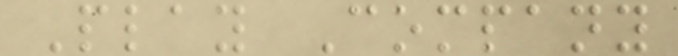Play Company
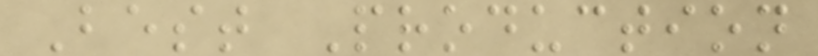Best Production
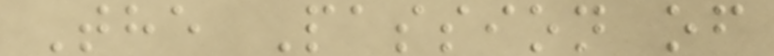The Passion of
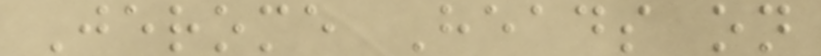Jerome Heads on
